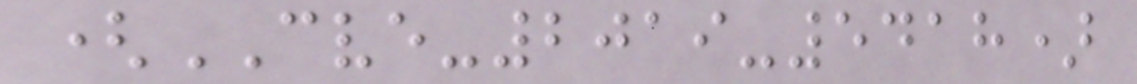(CVE-2019-5418)
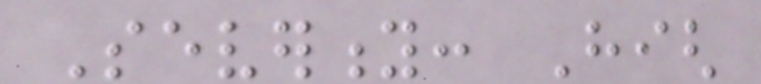Severity: High
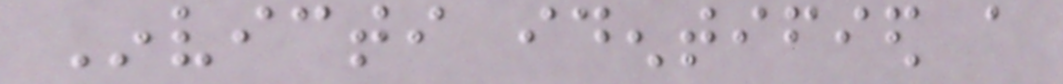Invicti identified a
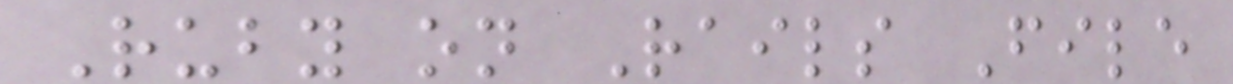Ruby on Rails File
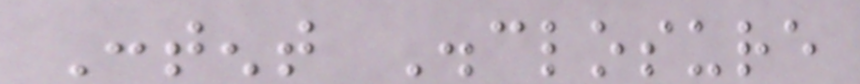Content Disclosure
